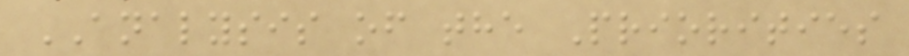ANALYSIS of the Priorities
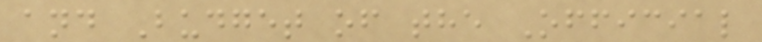and Budget of the Official
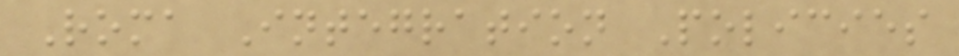Roma Integration Policies
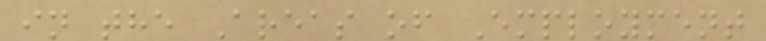in the Areas of Employment
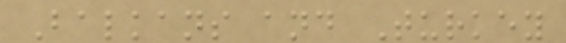Balkans and Turkey
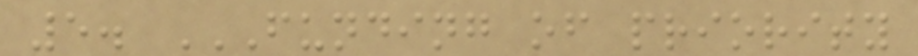5. FUNDING OF PRIORITY
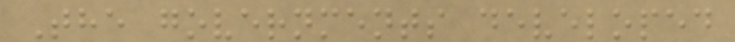The governments developed
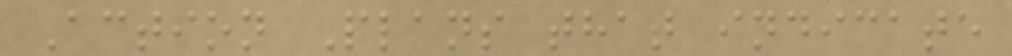Action Plans that indicate
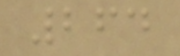264
